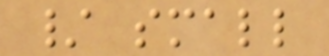/ small
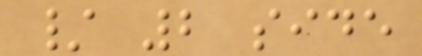/ 2 side
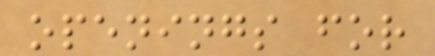openings for
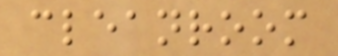cleanroom
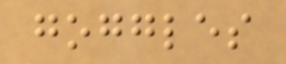goggles
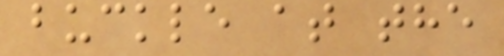buckle at the
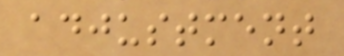adjustment
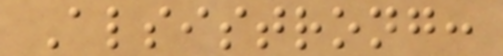Alsistrong:
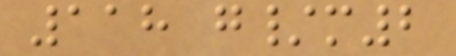118 g/m2
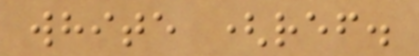white (ref.
